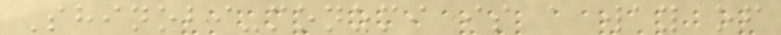Shinobi-monomi is a way of
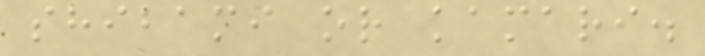shibami or kamari.
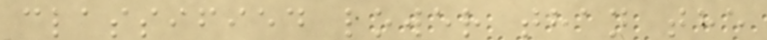classified lower than the
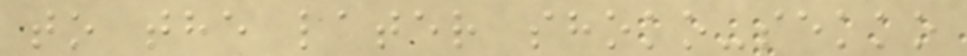to the later shoko-sekko
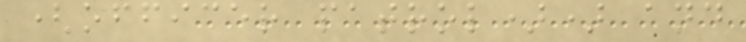(officer patrol)) and
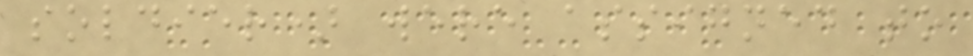soldier) were assigned to
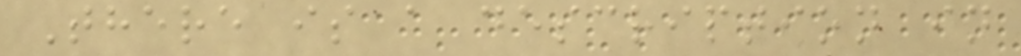There is a description in
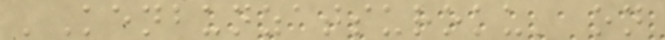'Kenbunzatsuroku' on
